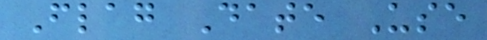Flag Date Use
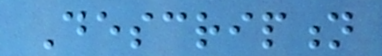Description
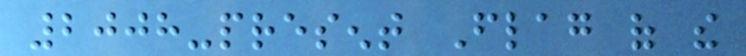2008-present Flag of the
